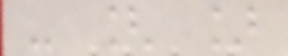- [ ]
